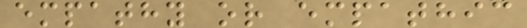empathy or empathic
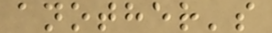another's
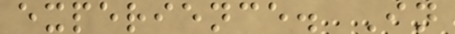experience. In
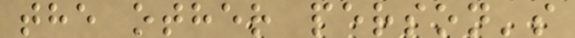the other person's
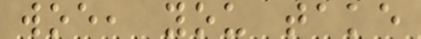woe, you take
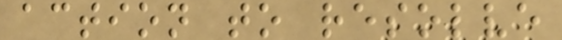action to resolve
